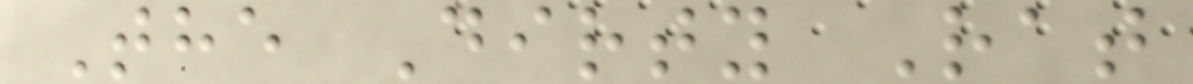The Dirty Rat
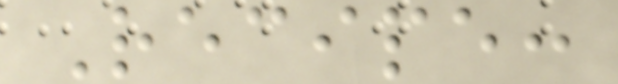Recipe:
